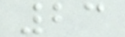23
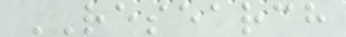RESEARCH
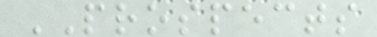PROSPECTS
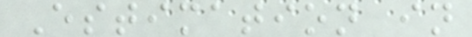Estimation in
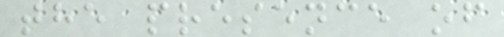the presence of
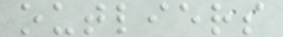outliers
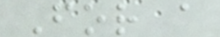For a
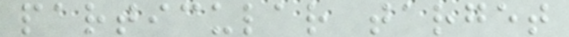particular target
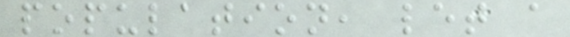population, let a
